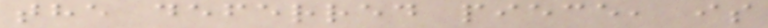the deferred piece, is
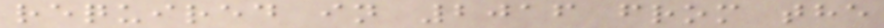required in 2016 from the
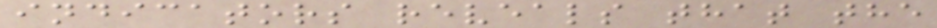indicators reveals that the
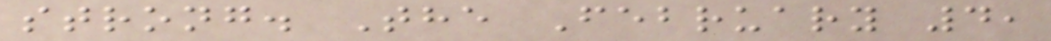strong. The February 4,
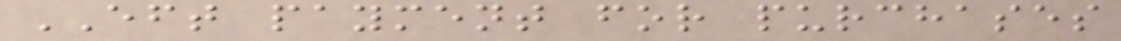EFT payment for purchases
